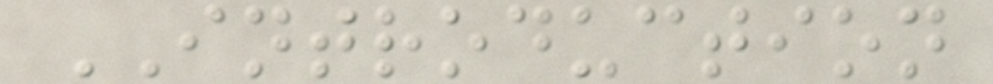INTRODUCTION
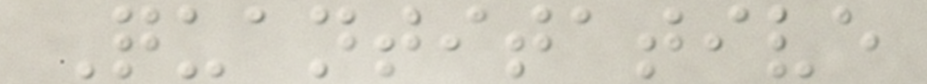Quantitative
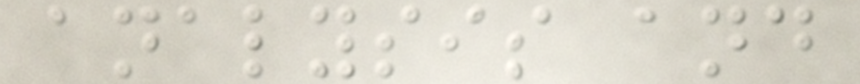analysis and
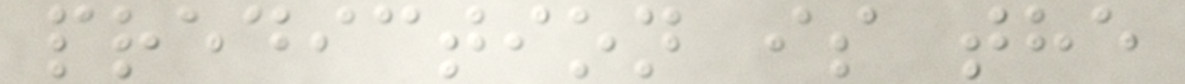prediction is the
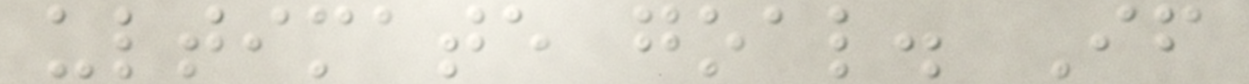ultimate goal. If
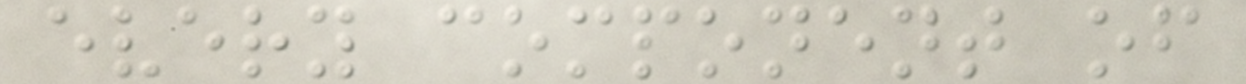every component of
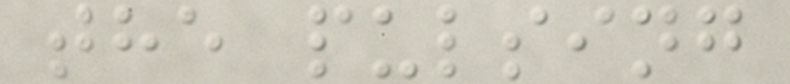the pulsing
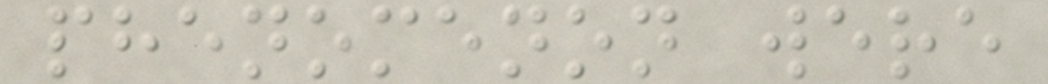phenomenon were
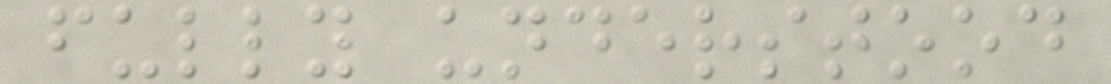fully understood
